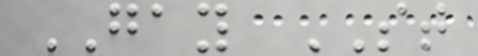GAY ST
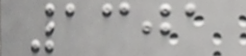1301
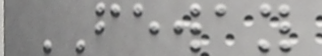FEWAY
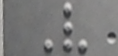V
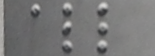all
